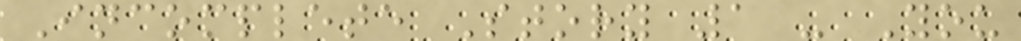Incomplete Story 1 - You
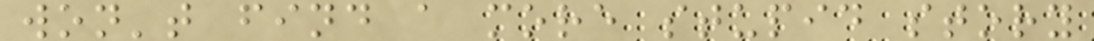won't find a more stupid story
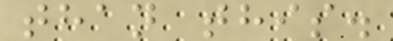than this.
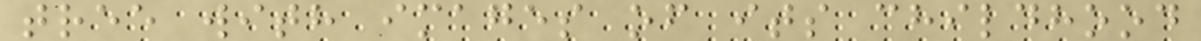tree with images of its childhood
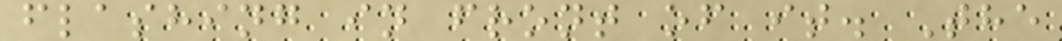flashing in front of it. The
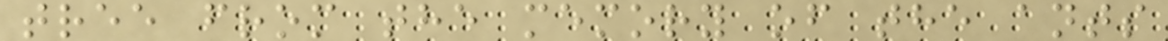tree from the memory of the ants
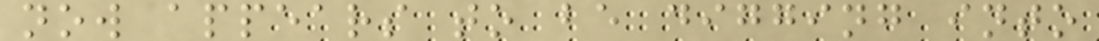now appears to be digging into
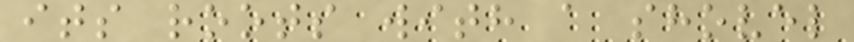its roots with a shovel
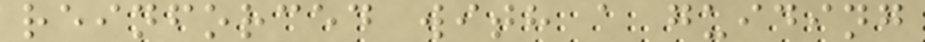reinforced with a guiding
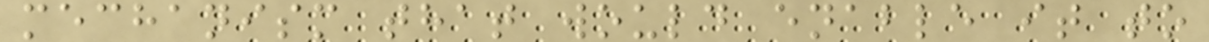mechanism that would enable it to
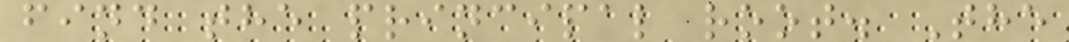find the principal root. The
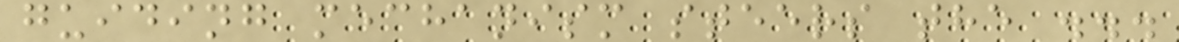guiding mechanism steers the ...
